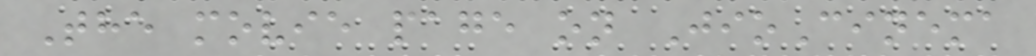The movie page on JioCinema
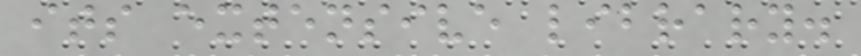its extensive library.
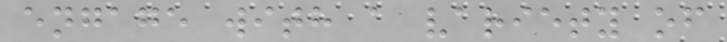engage with a variety of
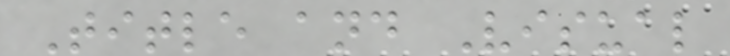Title and Visual
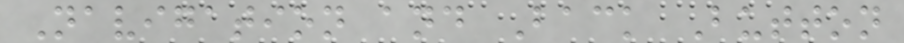Navigation and Back Button
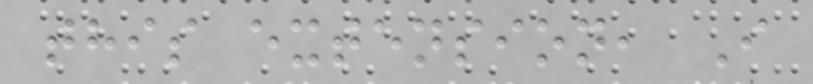this extension, I
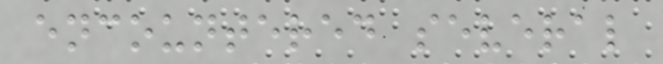encountered several
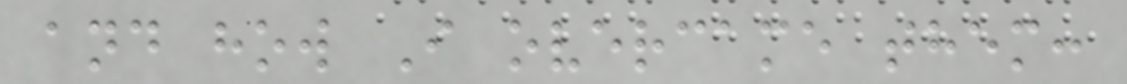and how I overcame them:
